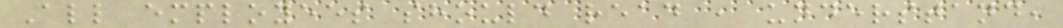All employees should read , understand,
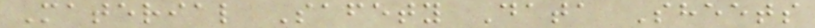Material Safety Data Sheets
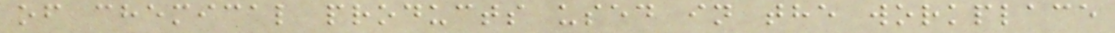of chemical products used in the workplace
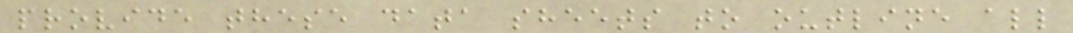provide these data sheets to outline all
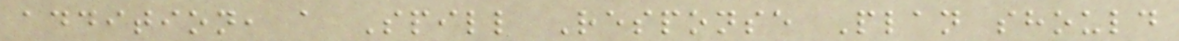addition, a Spill Response Plan should
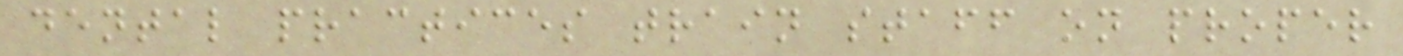dental practices train staff on proper
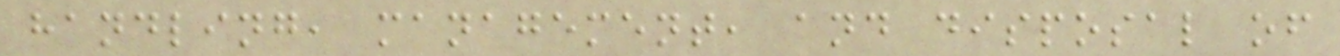handling, management, and disposal of
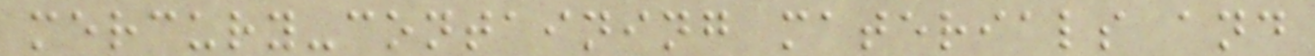mercury-containing materials and
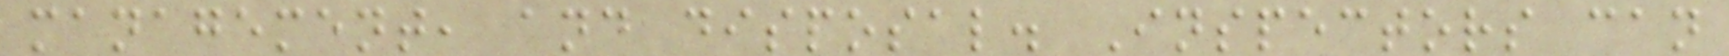management, and disposal. Inspectors can
